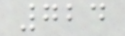724
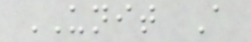UNIT A
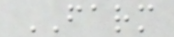FARM
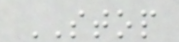STOP
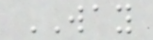WAY
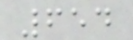654
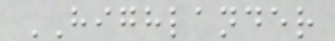HIGHLANDER
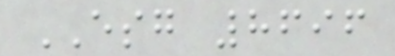ESG 8696
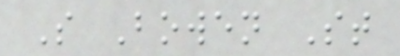S Bowen St
